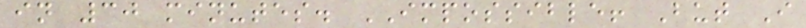in 30 minutes. IMPOSSIBLE! But I
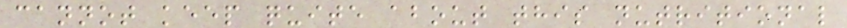cannot keep quite about this nutritional
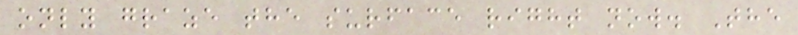only graze the surface right now. The
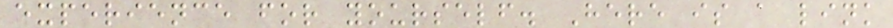experience for yourself. Here is a link
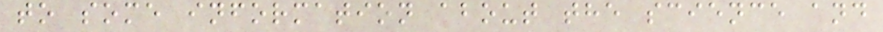to some information about the science and
